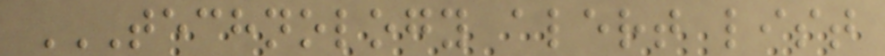TECHNOLOGY ALERT LIST
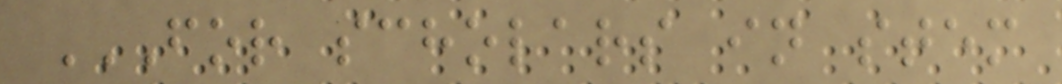FOR SCHOLARS IN STEM
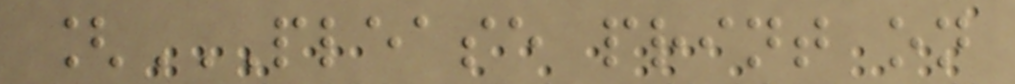[PLEASE PRINT ON
